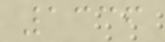1336
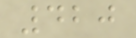420
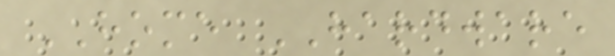HOME HARDWARE
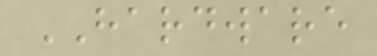HARDWARE
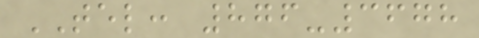TEL: 876-3678
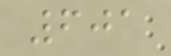601
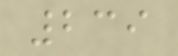239
